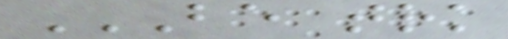BE TRK
